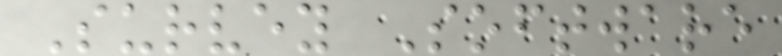Survey Software
